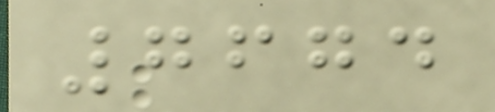7674
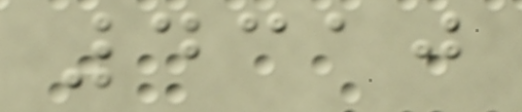4310
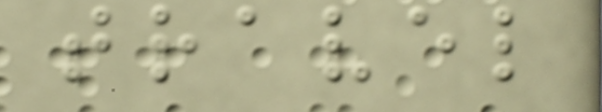travel
